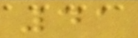41
